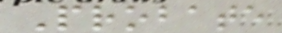Probate
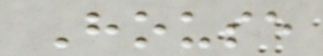House
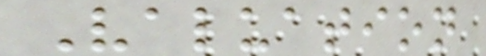Valuation
